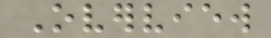Overview
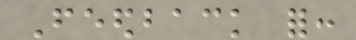Feedback for:
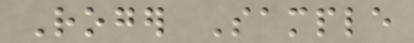Roger Sample
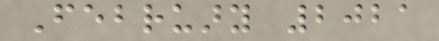February 2021
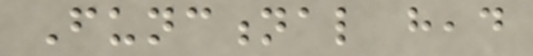Functional head
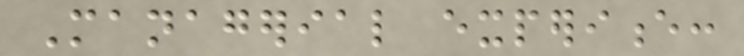Managerial experience:
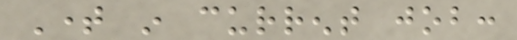Time in current job:
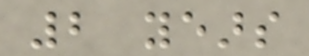2 years
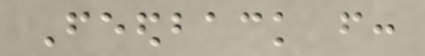Feedback from:
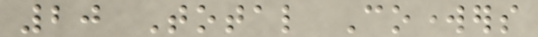20 Total Coworkers
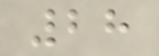28
